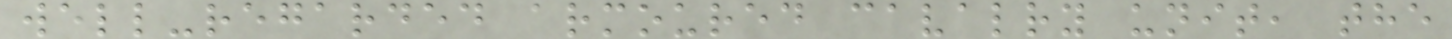well-regarded armoured cavalry unit, the
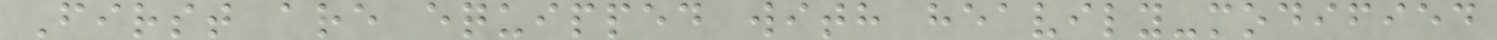First are equipped with heavily-modified
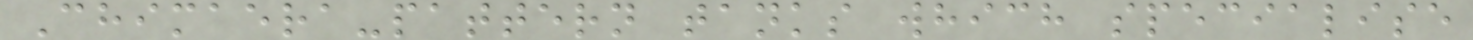Chimaera-pattern tanks which specialise
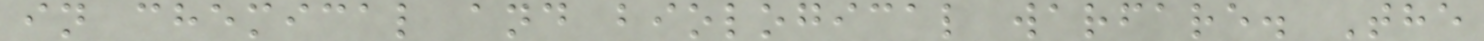in chemical and biological warfare. The
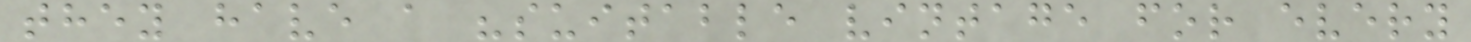they have a "suitable vintage for every
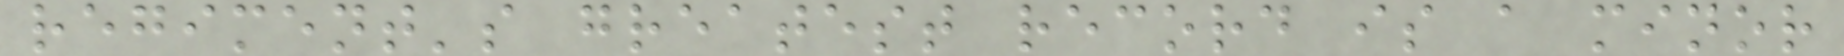regiment's greatest record is a minor
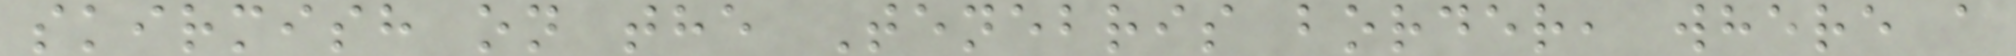skirmish on the Tenebris border, where a
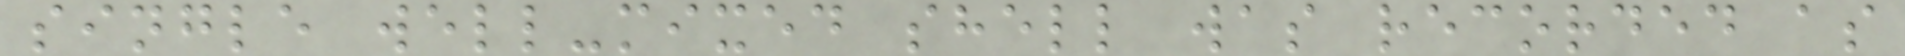single well-mixed shell was recorded as
